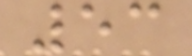53
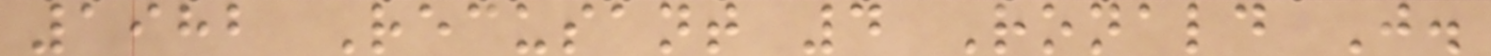1982 Recusant 4 Ronald J.
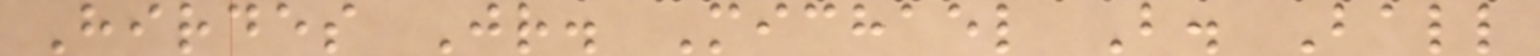Hirdes Jr. Michael B. Ball
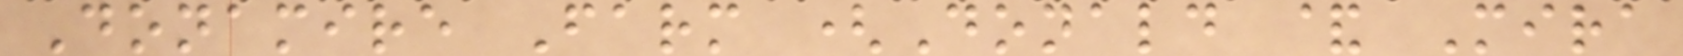Donamire Farm (Donald & Mira
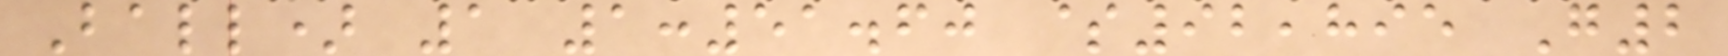Ball) 1 1:51.60 $92,895 G2
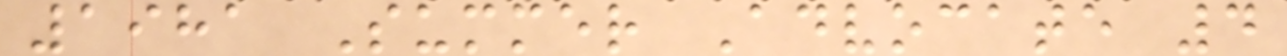1981 Summer Advocate 4
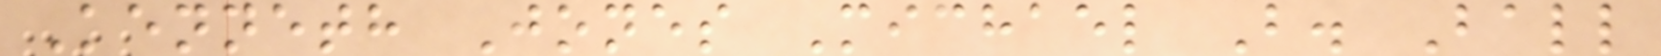Kenneth Jones Michael B. Ball
